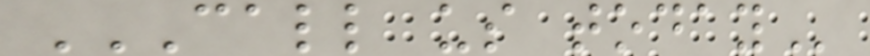CALL US TODAY
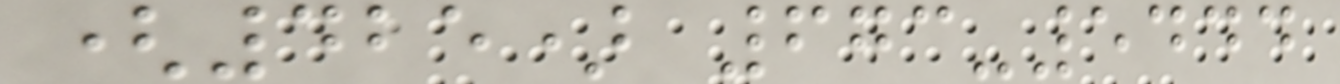(425) 673-5444
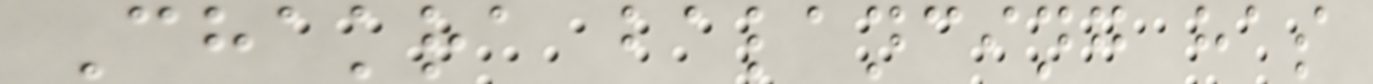Chakra balancing has
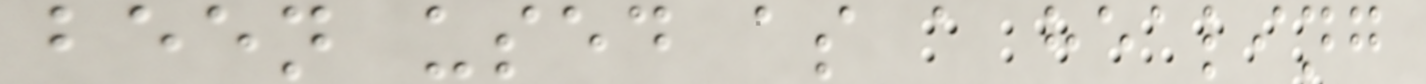been used as a healing
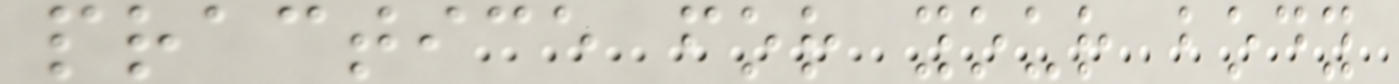practice for your body
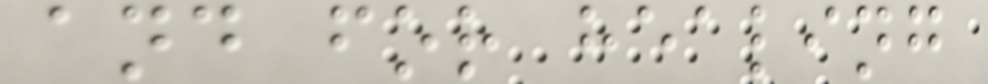and for healing
